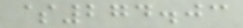$274.03
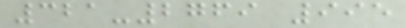321-2769 995
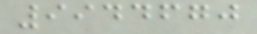9944670
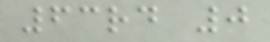63rd 0
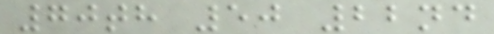70th 50 22nd
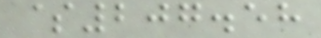$207.58
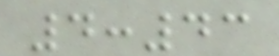4:43
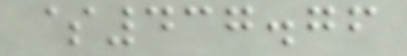$437.76
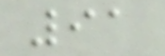91
